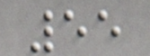55
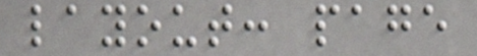layout: page
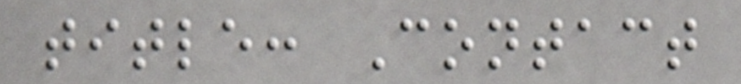title: Contact
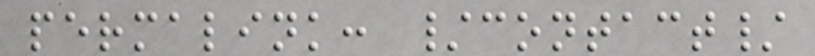permalink: /contact/
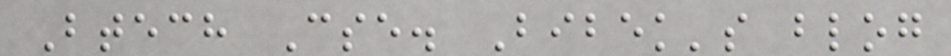Btech Cse. Bibek's blog
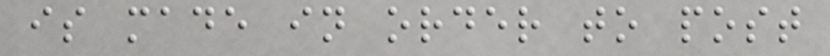is made in order to post
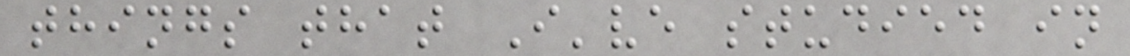things that I've studied in
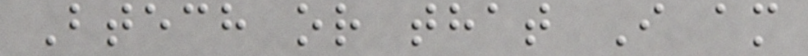Btech or that I am
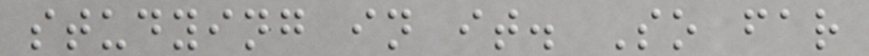studying in it. So far
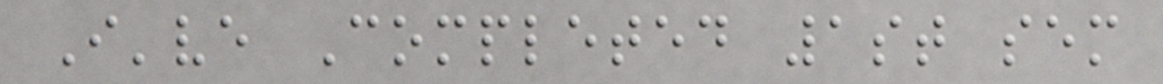I've Completed 1st sem
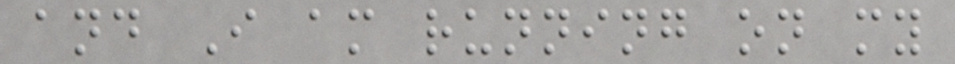and I am running on my
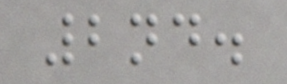2nd.
